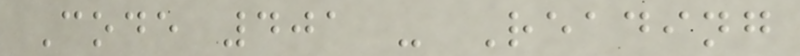Code 401 - Reading
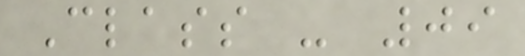Class - 09
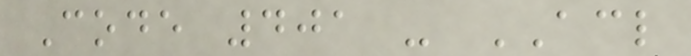Code 401 - ACL
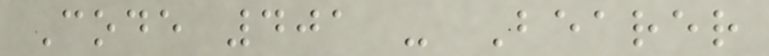Code 401 - Bearer
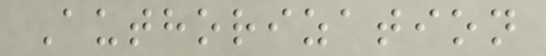Authorization
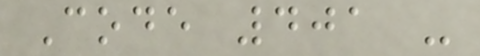Code 401 -
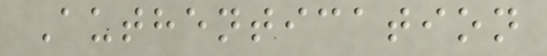Authentication
